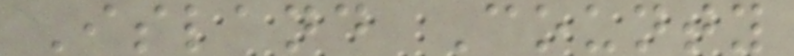Island County
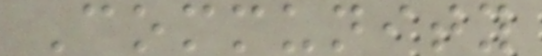Community
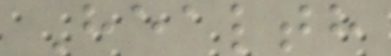Health
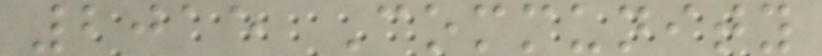2015 Community
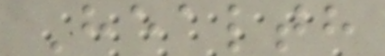Health
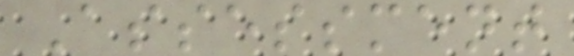Assessment
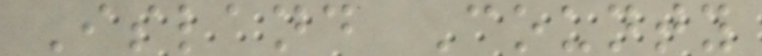Island County
